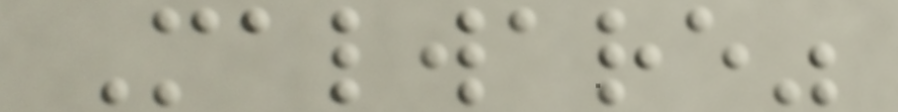Malware"
